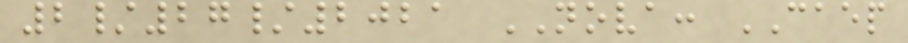2/27/2021 NOVA: CAEP
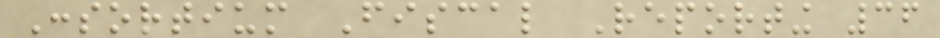Consortium Fiscal Reporting 36
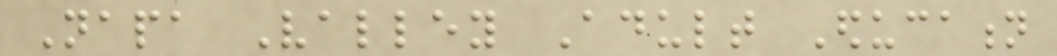Napa Valley Adult Education
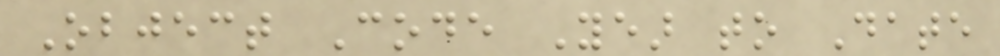Object Code Year to Date
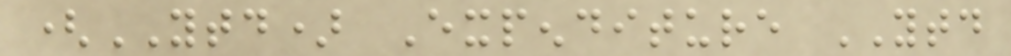(YTD) Expenditure YTD
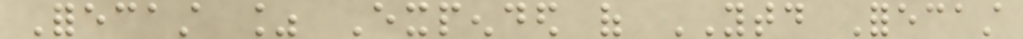Forecast % Expended of YTD Forecast
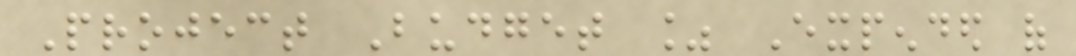Project Budget % Expended of
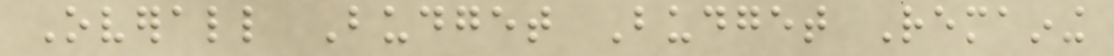Overall Budget Budget Remaining
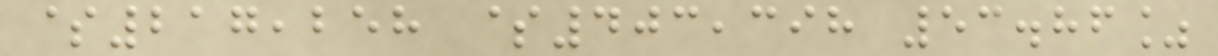$217,258 $403,398 53.86%
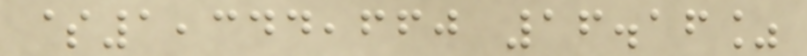$1,344,660 16.16%
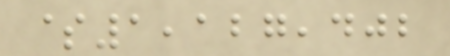$1,127,402
